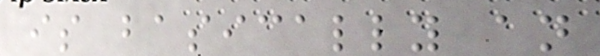is basically an
